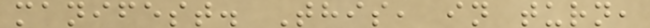manifest. This, in turn,
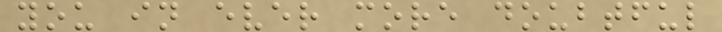you in ever more doubtful
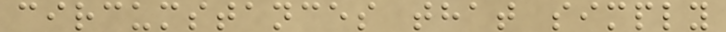circumstances that simply
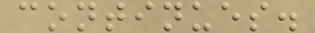continues.
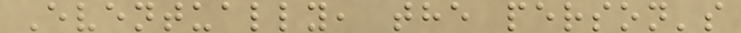Eventually, the person's
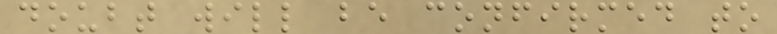doubt will be confirmed to
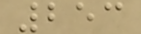253
